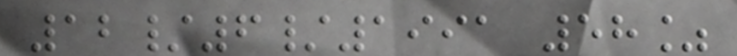12/6/1991 58%
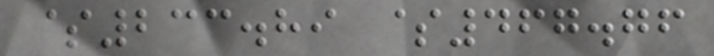$233.89 $467.76
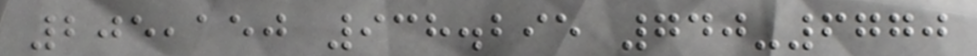205,150 938.295 740-6770
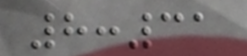8:31
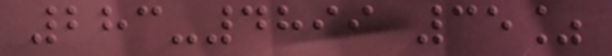283-4899 35%
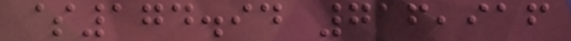$174.94 716,916
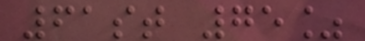61st 75%
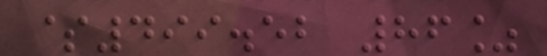$499.52 86%
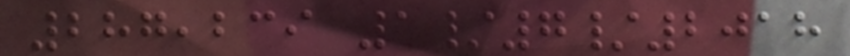287,239 1/7/2018
